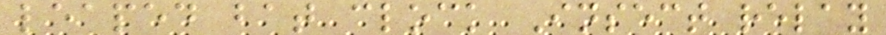leaped bat clock Insect relay
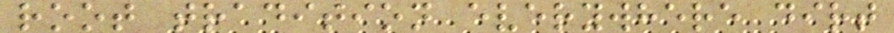root tradition everywhere dirt
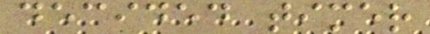decided timer
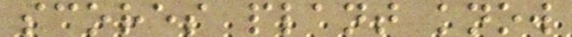scores plant know
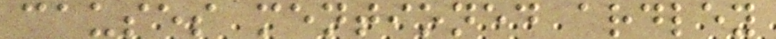causes mentioned ardley
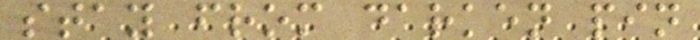stay from darken pin
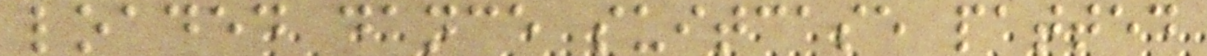loaded dance suitcase patted
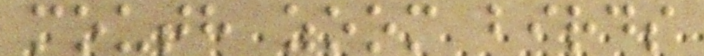mouth zoom birds
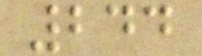244
